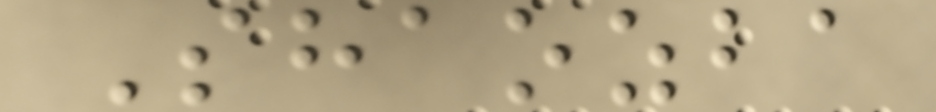Shaozba
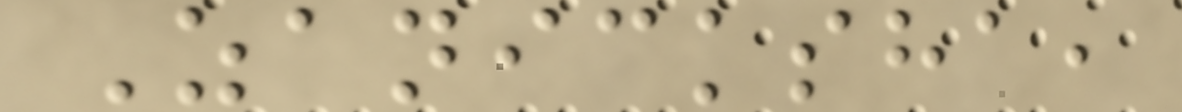Zanicksha,
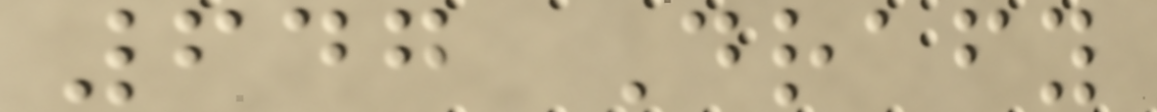647 Drafy
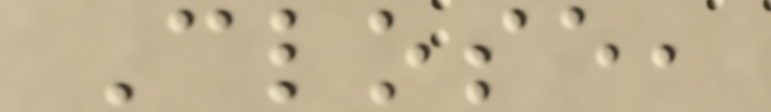Close,
